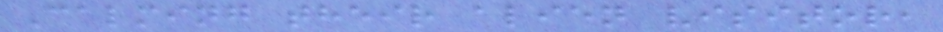Calming their alien visitor,
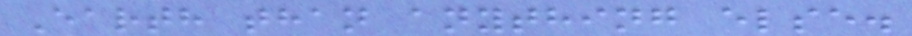Earth than anything else.
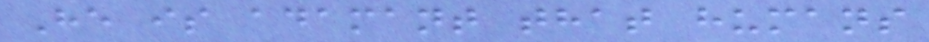He is adamant that humans
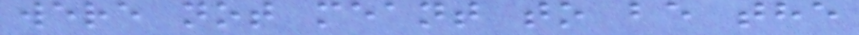were not meant to be the
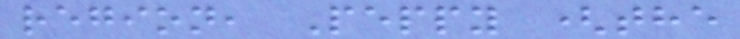region, Peppy (the
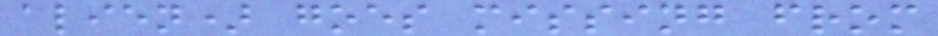alien) goes missing from
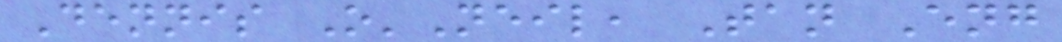Dennis O'Neil, Tan Eng
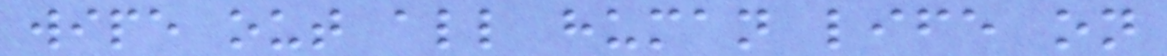wipe out all human life on
